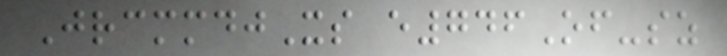JrcmmdjXs e746Of-sz
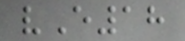vE18
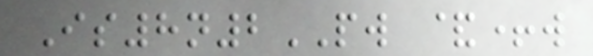Is8n2PW &+w
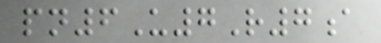pn6U7R7a
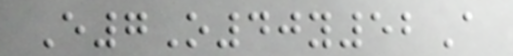E7O40y52A
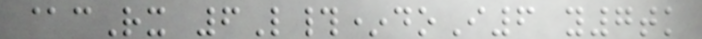@cRx 6L#*doI6 y7tk
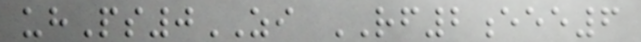uhPs0ZI RF2eee6
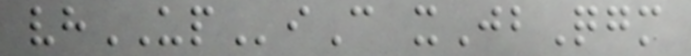vhUPiC xJbQgm
